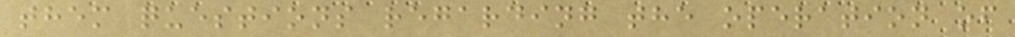them questions regarding the operation of
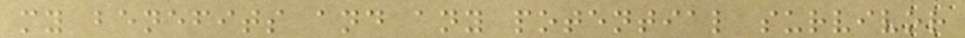my benefits and any potential survivor
